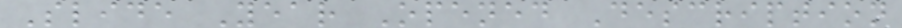Slide Year Opened Description
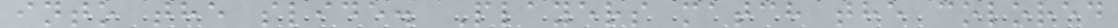into the slide. Players match the colored
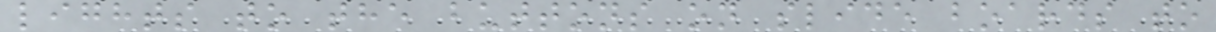lights to the buttons on slide boards to
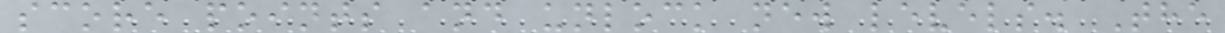score points and unlock new levels. The
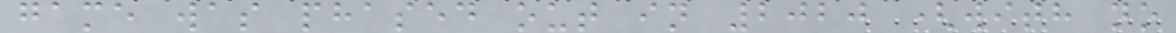game was phased out in 2020 (with no
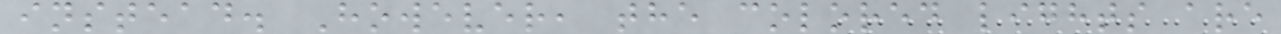instead. However, the colored lights are
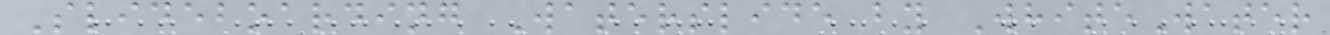Slideboarding Waterslide by WhiteWater
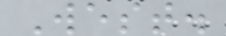West.
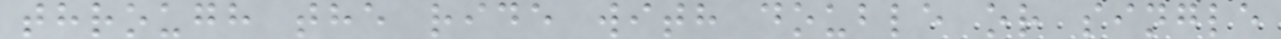through the ride with double or single
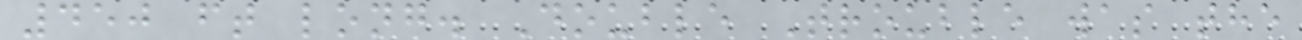450 ft long. Double Trouble was the
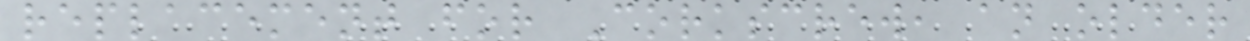replacement for Corkscrew, an older
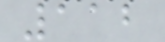112
